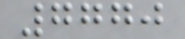7770
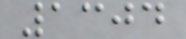1304
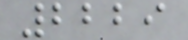2229
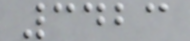3423
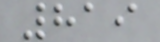819
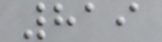819
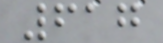617
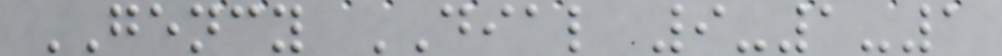GENCY DIAL 9-1-1
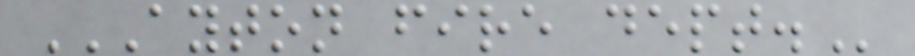AYTON FIRE DEPT.
